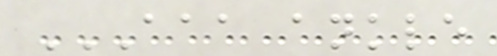AAA ANKLE
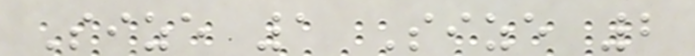Size 1 Size 2
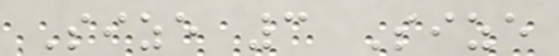Size 3 Size
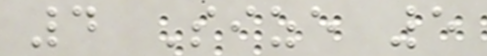4 Size 5
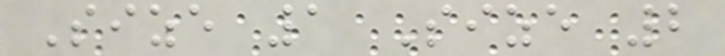Size 1 Size 2
